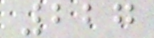227
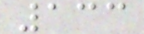133
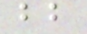bb
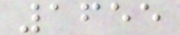1655
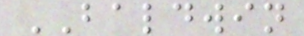BALDWIN
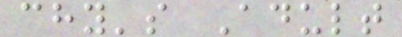chy's Adult
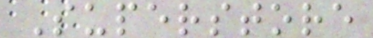Superstore
